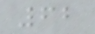62
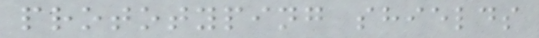prototyping shields
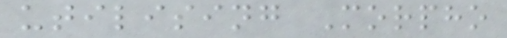utilising Morpho
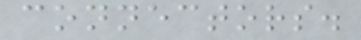connectors.
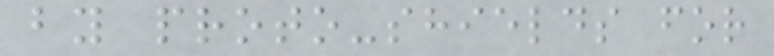by proto-shields for
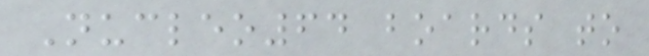Nucleo64 boards to
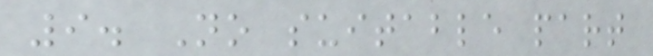9. No suitable part
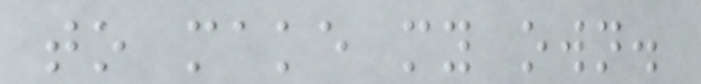to make my own.
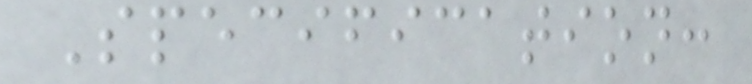Specification:
